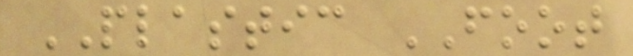PLASTIC FOOT
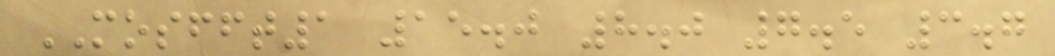MOSFFT1 15.0 8.0 7.5 3.7
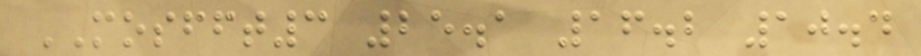MOSFFT3 25.1 16.2 10.4
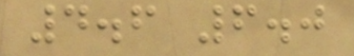4.6 6.0
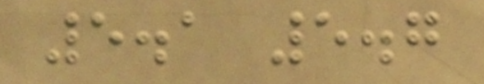5.1 5.7
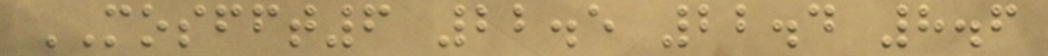MOSFFT6 22.5 22.4 8.6
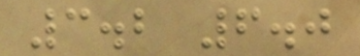3.2 6.0
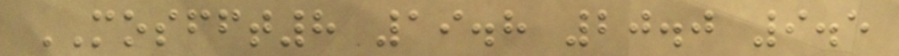MOSFFT8 19.8 20.0 9.5
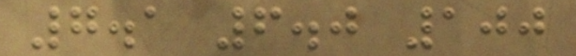7.1 6.0 100
